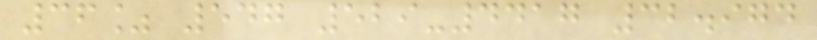36% 547 529-4417 32.974
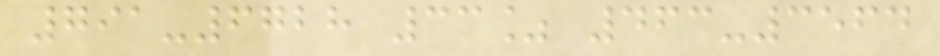791-6728 33% 463-3564
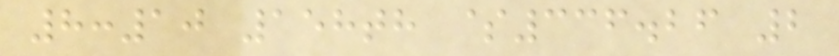8:10 158th $336.26 2
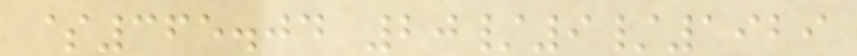$365.04 20/9/1929
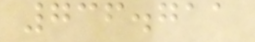736.711
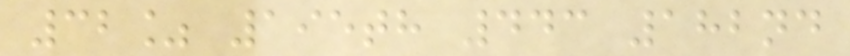32% 195th 443 182nd
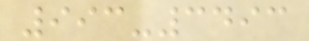993-3493
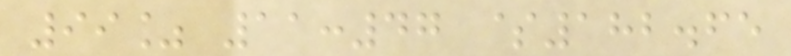99% 11:47 $182.65
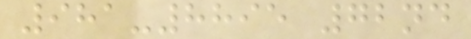981-8895 72nd
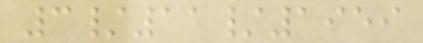3/11/1959
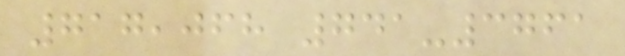717,068 741-3761
